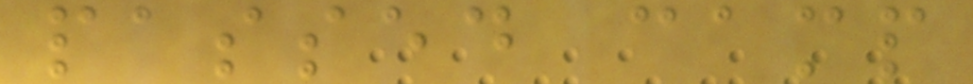passed camp
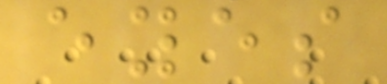eyes
